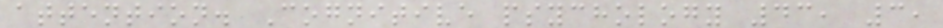attention. Cognitive psychology 43, 3,
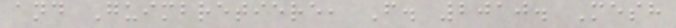and Guimbretiere, F. 2010. Mesh
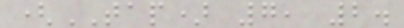(TAP) 7, 2.
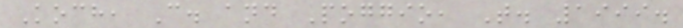Koch, C. and Poggio, T. 1999.
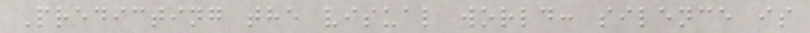Predicting the visual world: silence is
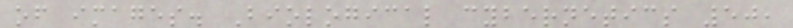of images. Biological cybernetics 50,
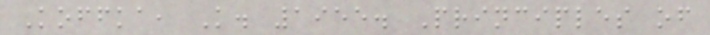Koffka, K. 1955. Principles of
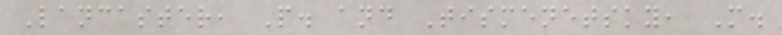Lancaster, P. and Tismenetsky, M.
